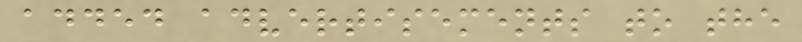added advertisements to the
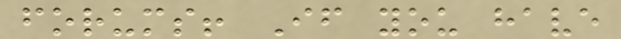forums! If you have
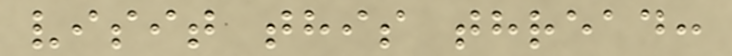visit this thread:
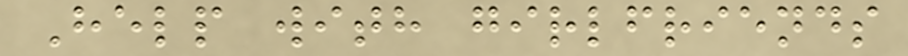Help with girlfriends
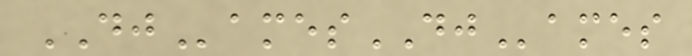DJamesDJames
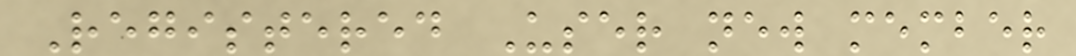Registered User new member
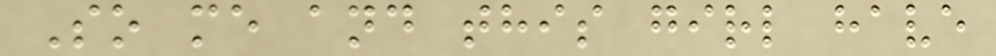So me and this girl have
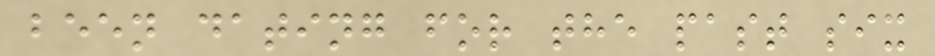been dating for the past six
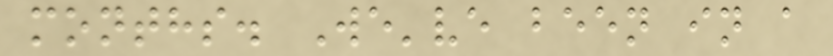months. We've been in a
